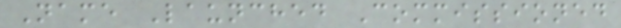Name Launched Commissioned
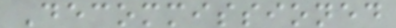Decommissioned
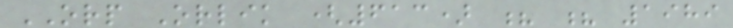ORP Orlik (613) ? ? 1989
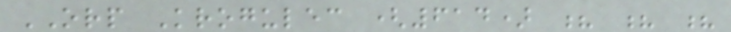ORP Krogulec (614) ? ? ?
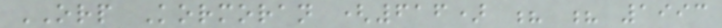ORP Kormoran (616) ? ? 1993
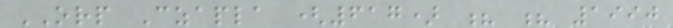ORP Czapla (617) ? ? 1990
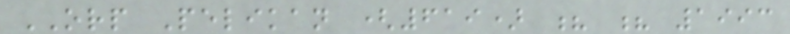ORP Pelikan (619) ? ? 1993
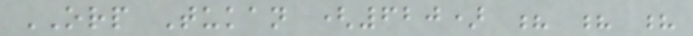ORP Tukan (620) ? ? ?
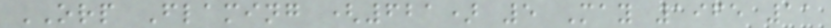ORP Flaming (621) 5 May 1965 11
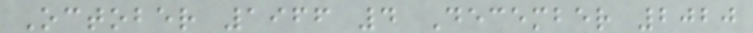October 1966 4 December 2020
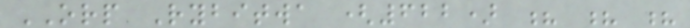ORP Rybitwa (622) ? ? ?
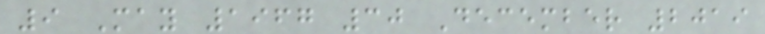9 May 1967 30 December 2019
